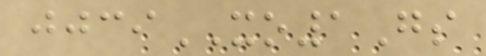jjciXO1Gs
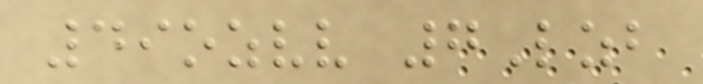49ozvv 7Lzb
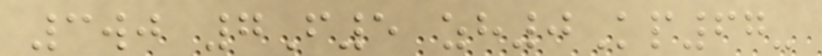3wj 7F5 zh0Kp67-
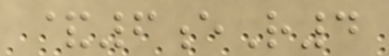&6eR4
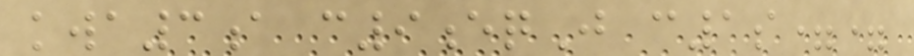kwa3a c9eqJ c1s==
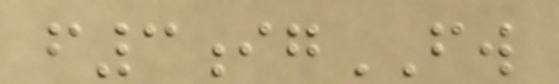f3igFW
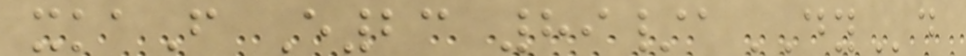xkaF E23 89/aDYd
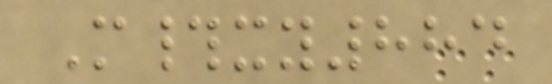M#xy884
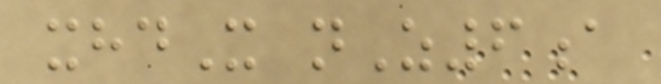xhdX nZ6a
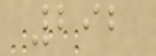292
